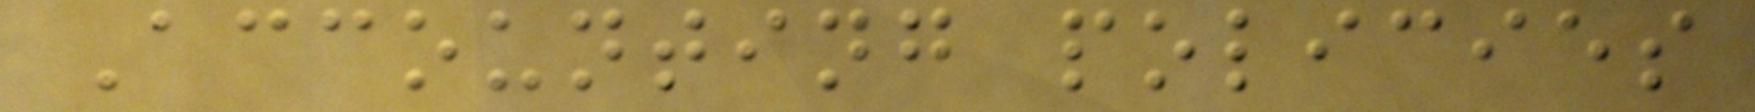Accounting policies
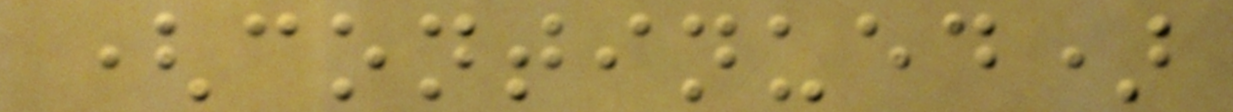(continued)
